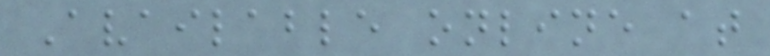Available online at
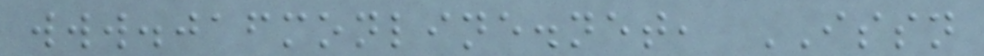www.jafmonline.net, ISSN
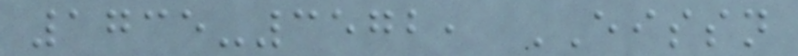1735-3572, EISSN
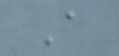A
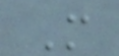M
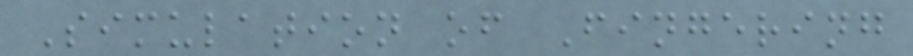Simulation of Fingering
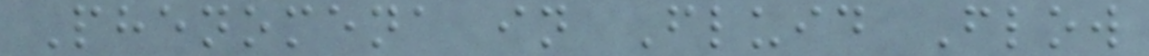Phenomena in Fluid Flow
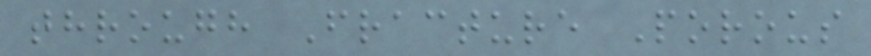through Fracture Porous
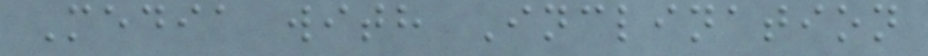Media with Inclination
